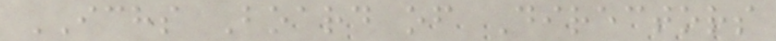ICHS Board of Directors
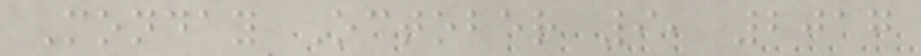Monday October 9, 2017
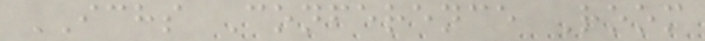ICHS Conference Room
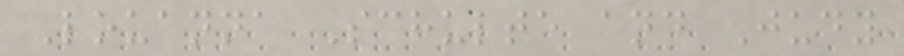Louanna Schulte and Judy
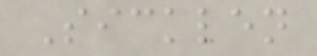Sicklen
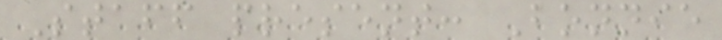Staff present: Bonnie
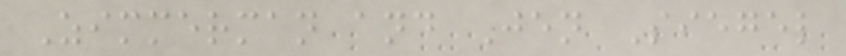Zimmerman and Jen Siegel
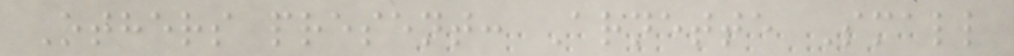Others present: Arnette Small
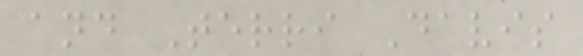and Terri Davis
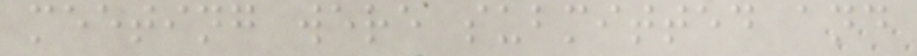meeting were submitted and
